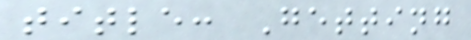title: Getting
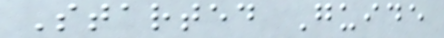Started Guide
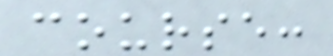course:
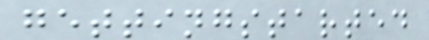gettingstarted
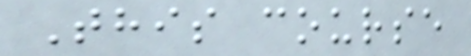This course
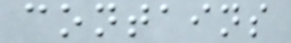contains
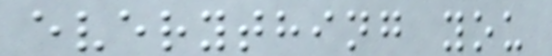everything you
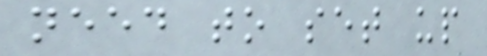need to set up
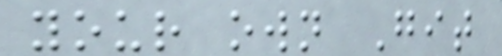your own Git
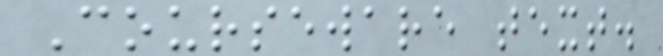Courseware text.
